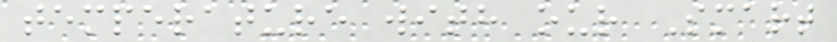temperature with our Smart
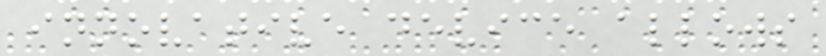innovative device allows
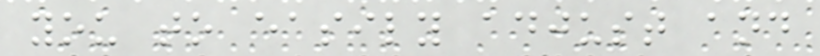you to easily adjust and
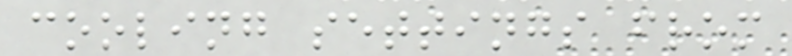cooling settings from
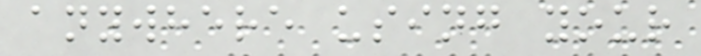anywhere using your
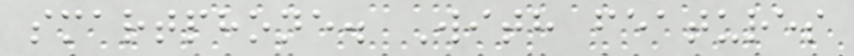smartphone. With features
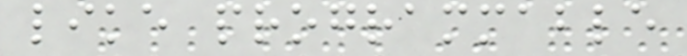like programmable
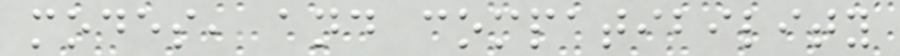modes, and compatibility
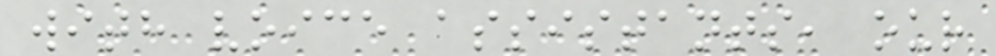with voice assistants, our
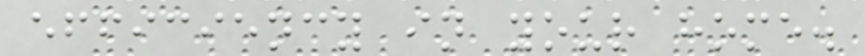efficiency in your home.
